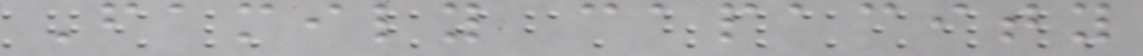Family capacity
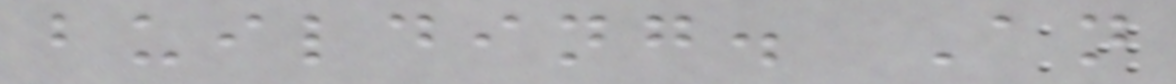building. An
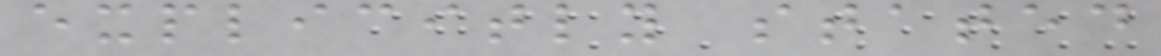explicitly stated
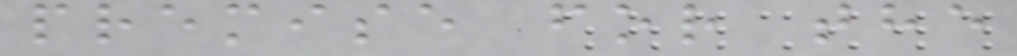premise for the
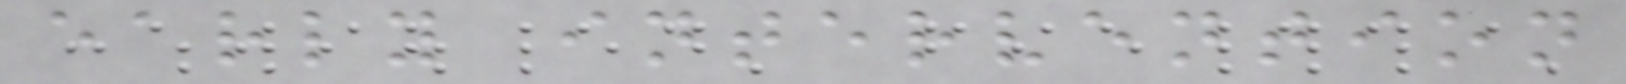early intervention
